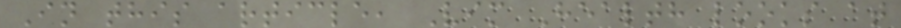In this article, Vim Health looks at
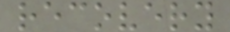recovery
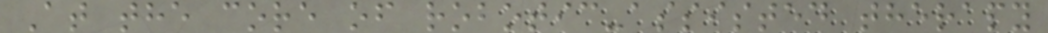At the core of robotic-assisted therapy
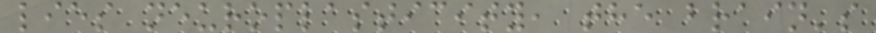lies neuroplasticity, the brain's
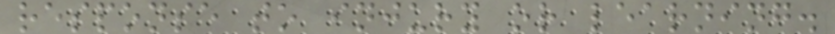response to injury or learning.
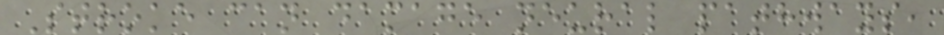Stroke can damage neural pathways,
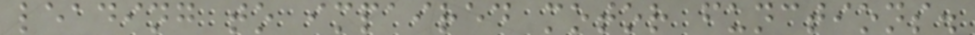leading to impaired motor functions.
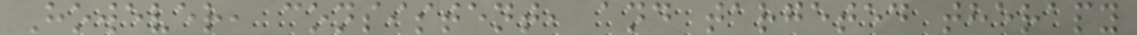However, consistent, and targeted therapy
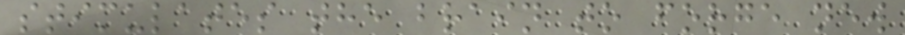stimulates the brain to forge new
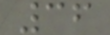36
